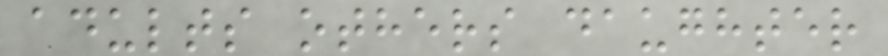adults others daughter
